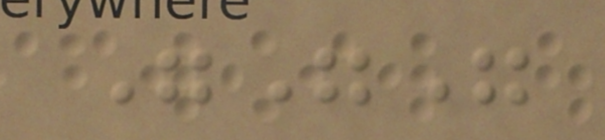"""
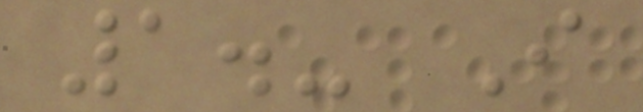1.- I
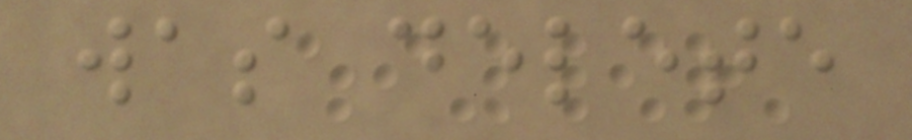was delete
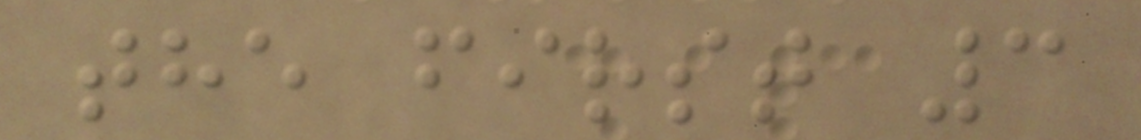the first 3
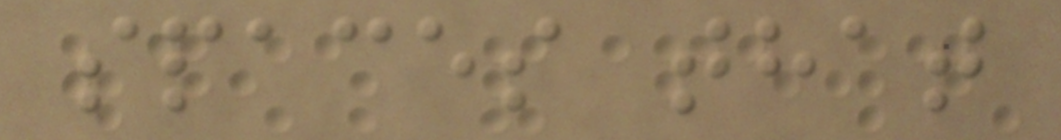spaces that
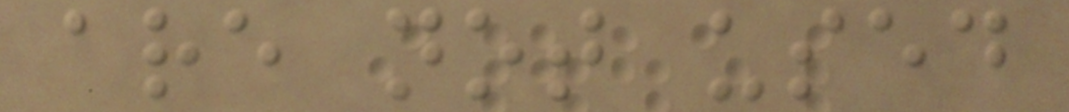are not used
